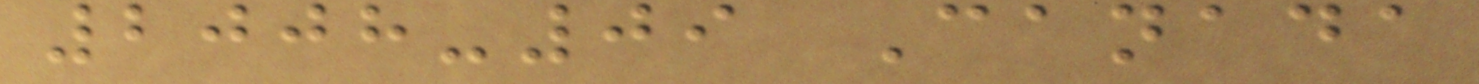2008-09 Canada
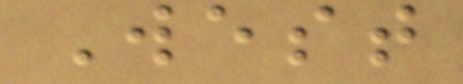West
